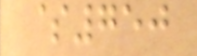$750
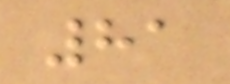81
